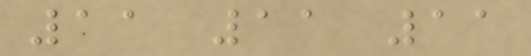11 11 11
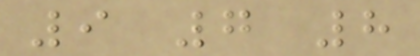9 7 8
